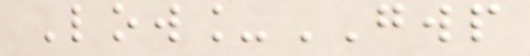Low_GWP
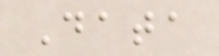Data
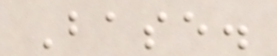Base.
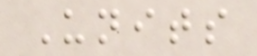Units
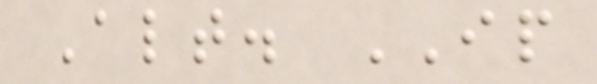Alt. IP
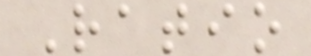Ratio
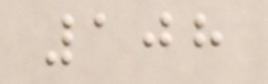108
